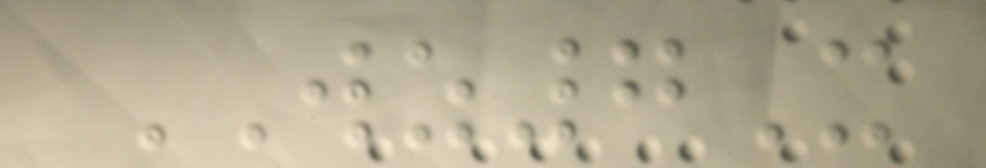WZ7X
